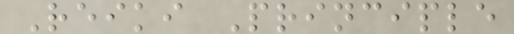Reiki Principle
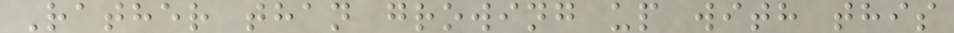Rather than growing up with this
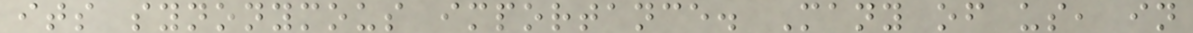its synonymous importance. Many of us, in
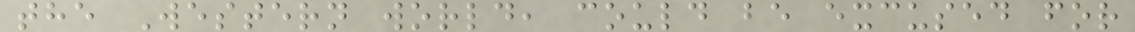the Western world, could be excused for
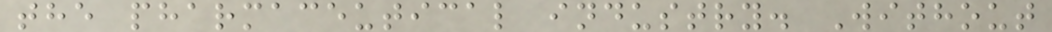the pharmaceutical industry. Without
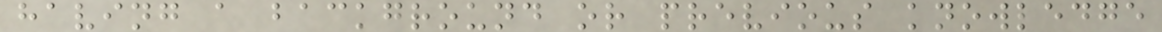having a background or previous knowledge
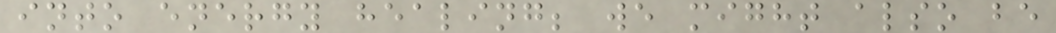into energy healing; we might also be
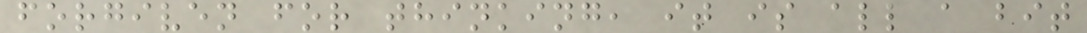forgiven for thinking, it is all a bit
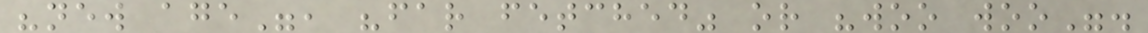"new age", "far fetched" or "woo woo".
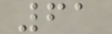61
